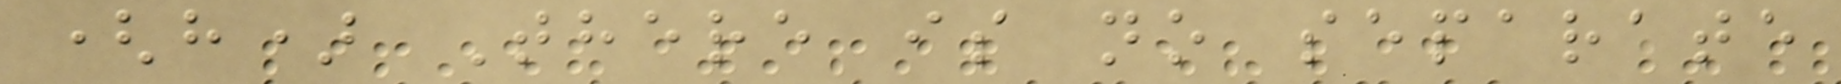(h) There is no separate
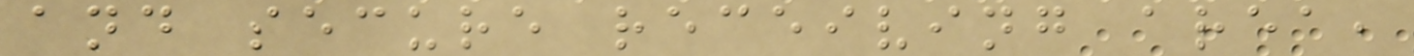and secure receiving area,
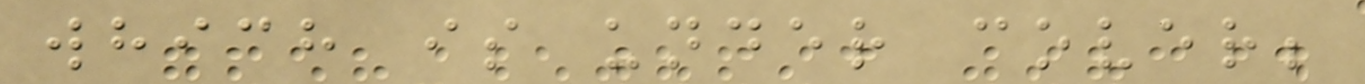which is under cover;
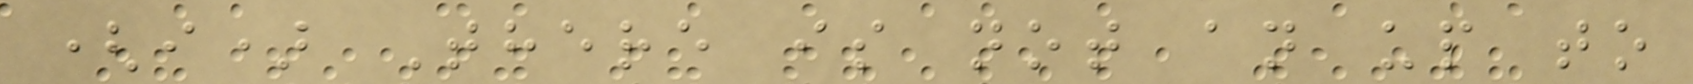(i) There is not an up to
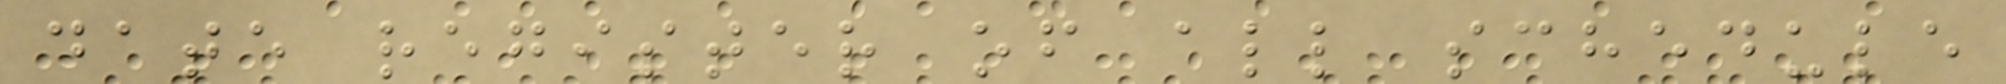date register of all schedule
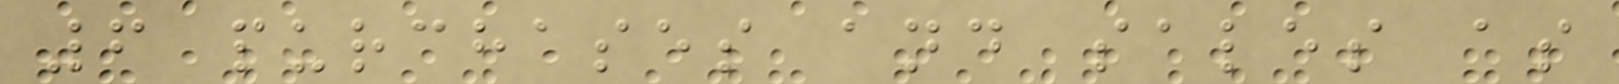6 purchases and sales as
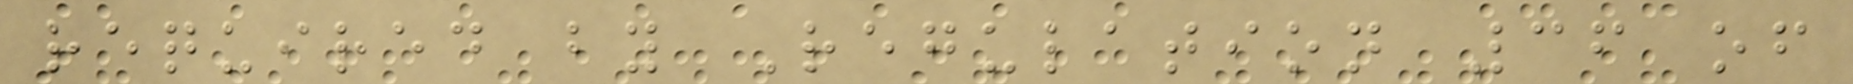required by Regulation 36 of
